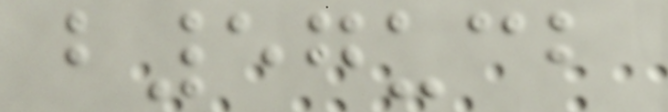b57ucb
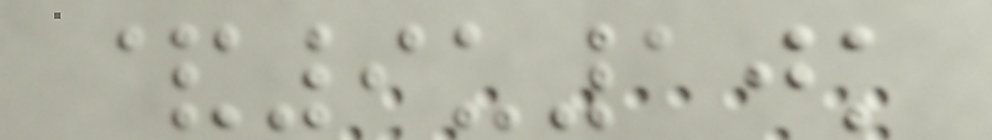&9u10k
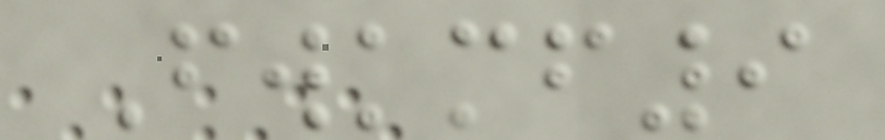Fwkmf9
